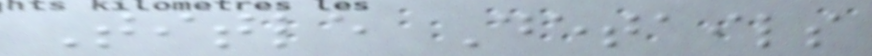Title Details
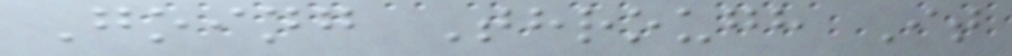Going Through It
